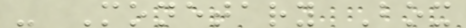- Monetary Box
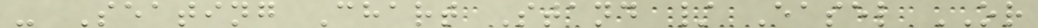- Seating Chart Stand / Easel OR
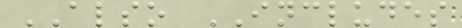ALSO INCLUDES
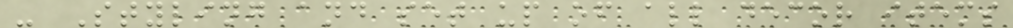- Styling and set up of all decor items
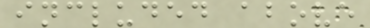included above
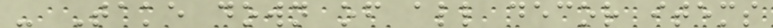- Take down of all decor items
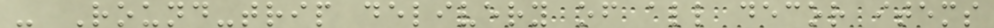- Round-trip delivery of all decor items
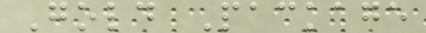Gold Package
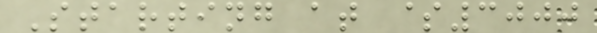Starting at $3000
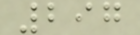297
